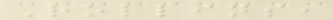Rollins,
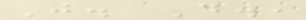J. D.,
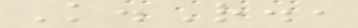K.R.,
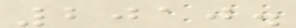2010.
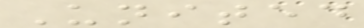United
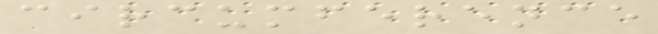circumference
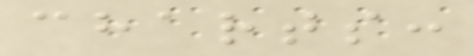charts:
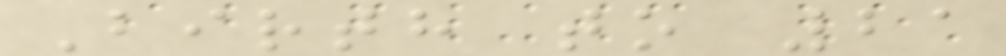Birth to 21
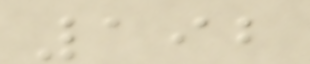192
